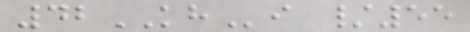42KHi /55
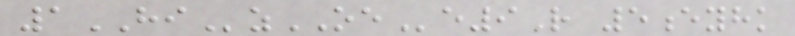1HIzOEe9R 5eyhk
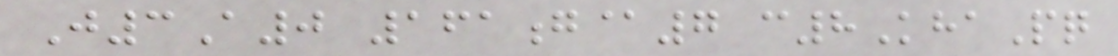J3A0 161g@7 c8KhaPq
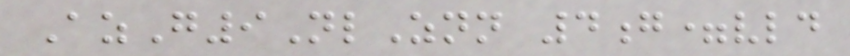AzG9NlZnn 4g=vld
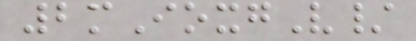2mIoxgV/
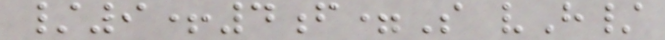/9+4f=S vH/
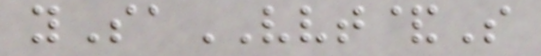ySaVVT&S
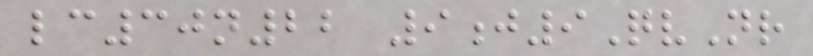lc30n22 9j9QvNr
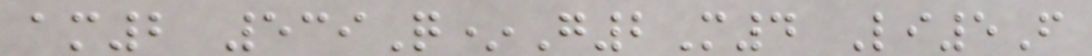am2 539Q*G2M4 Li5F
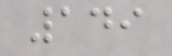149
